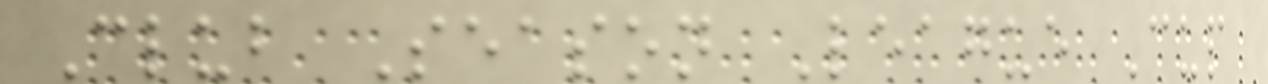Club Season League Cup
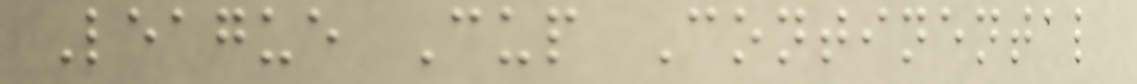League Cup Continental
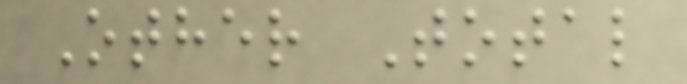Other Total
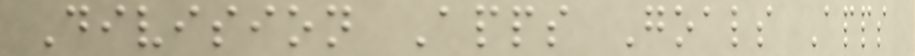Division Apps Goals Apps
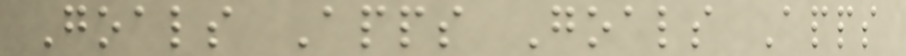Goals Apps Goals Apps
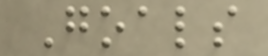Goals
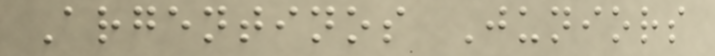Argentinos Juniors
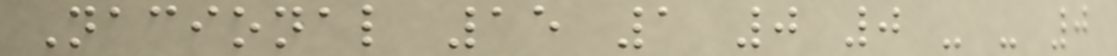Nacional 15 1 0 0 - - 0
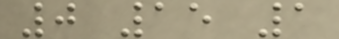0 15 1
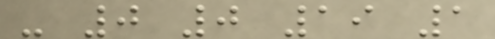- 0 0 19 1
